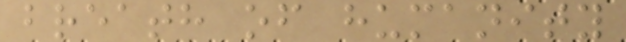breath of humanity
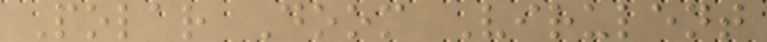Polar Doom Virulent
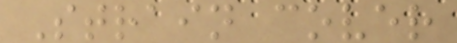Strain cover
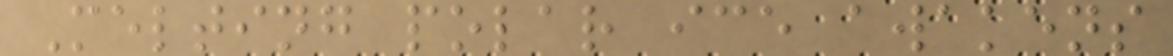Melting polar ice awakens
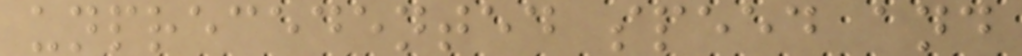unprecedented speed and
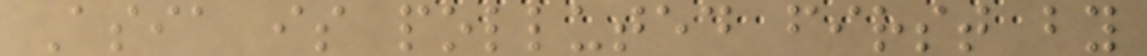Asia is polluted first by
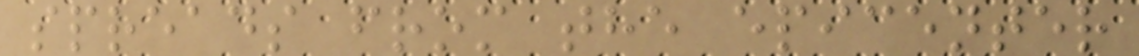spreads from the epicenter
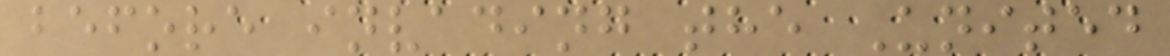before invading the United
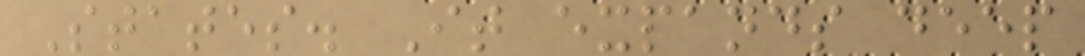States. It expands deep
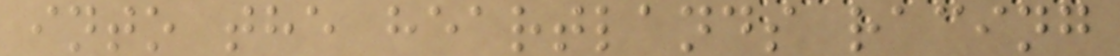into the heartlands racing
